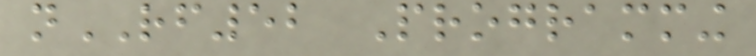nRF52 Programming
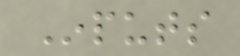Inputs
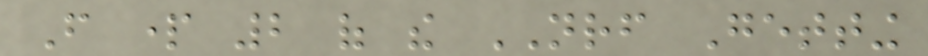From part 2 of the NRF Getting
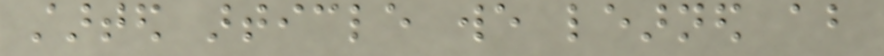started article we learned about
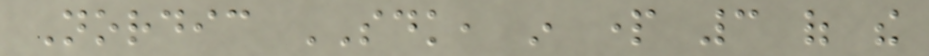Nordic SDK, in part 3 of the
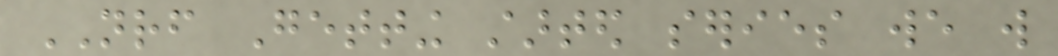NRF Getting started series we will
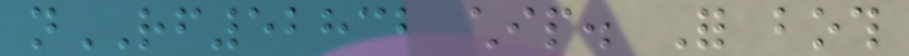nRF52832 chip. For both
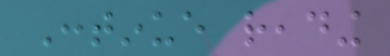Continue reading
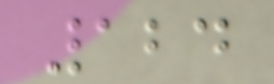124
